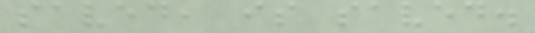saved, is saved.
